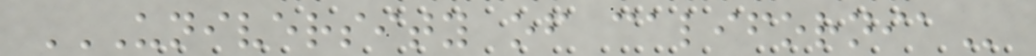UNIVERSITY OF CALIFORNIA
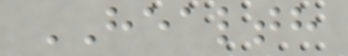HEALTH
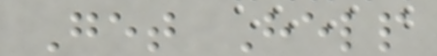Get Help
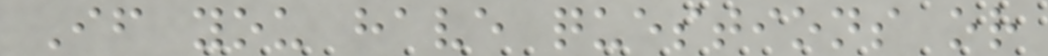If you have questions or
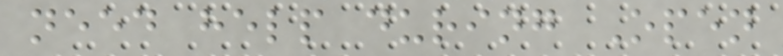need help during Open
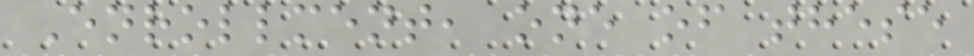Enrollment, one of these
